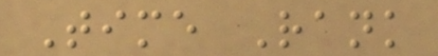Time Rank
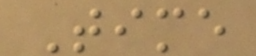Time
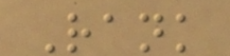Rank
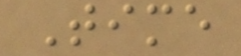Time
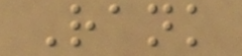Rank
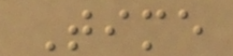Time
